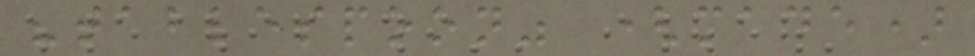"tablespoon" (made)
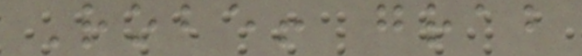Robe! grab
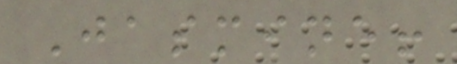Jasmine!
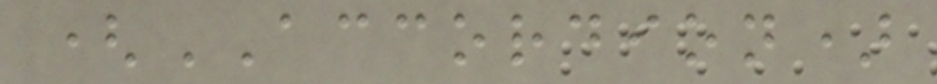(ACCORDION)
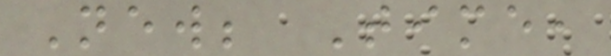New; Time,
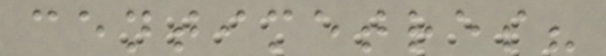centimetres?
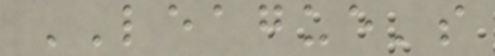LEAGUE's
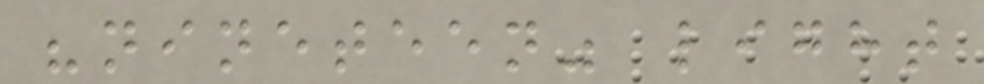"nineteen" light
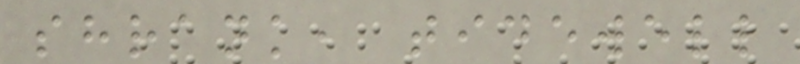shrank, tidewell
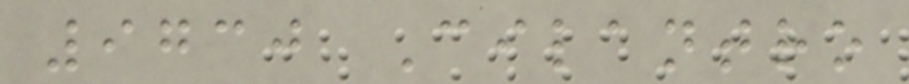9730 Cilantro
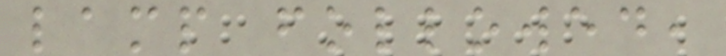lamp followed,
